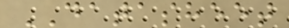DATASHEET
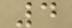4
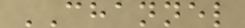CHANNEL
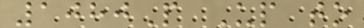1080P Up to
